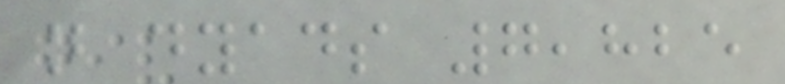n dyads 7,825
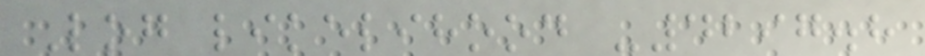Log likelihood -4297.8
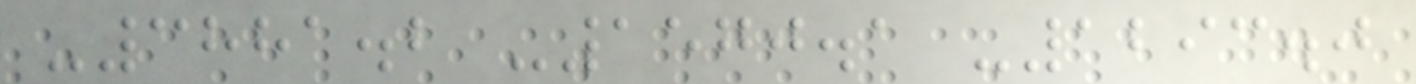-3881.2 -1570.1 -1293.0
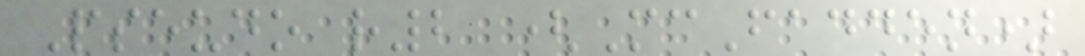Pseudo r2 (McFadden)
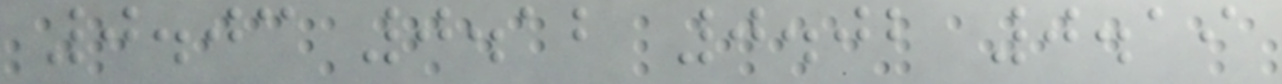0.03 0.12 0.02 0.19
